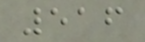516
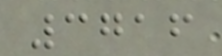3716
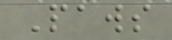Paws
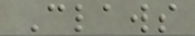Claws
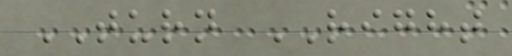TURN RIGHT
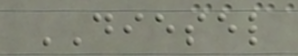DIESEL
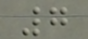7
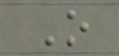O
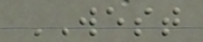WEST
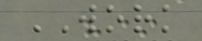WORK
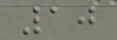10
